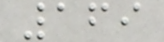169
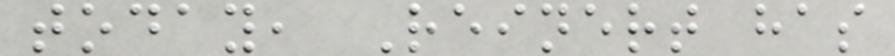today, Reinert has
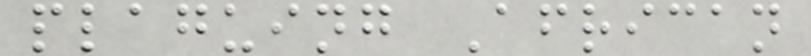plaguing African
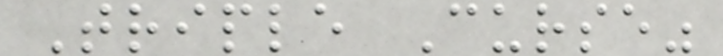Triple Curse"
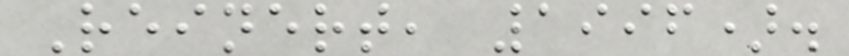Reinert, 1996).
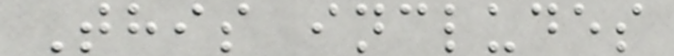This includes
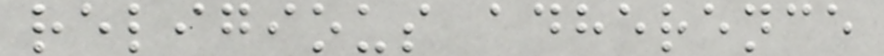religious adherence
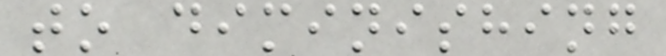to diminishing
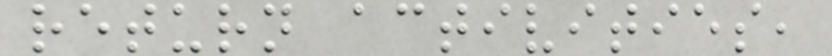return activities,
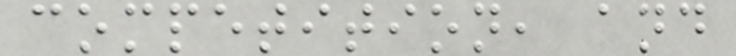competition, and
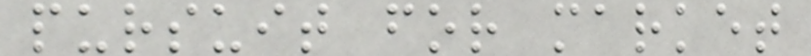pursuit for market
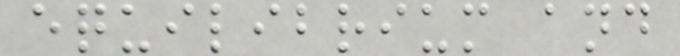equilibrium and
